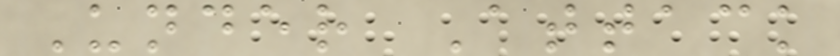Under Attack
